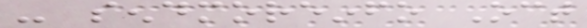- sendmoreinfo Oct
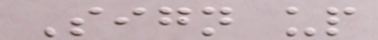Sign up
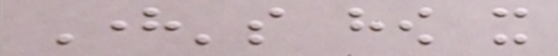Here's how it
